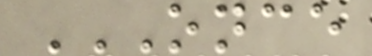ONCE
